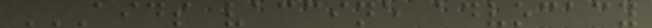AIDS VACCINE ADVOCACY
